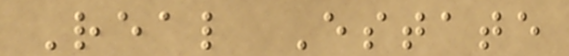Real Estate
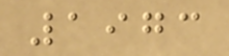1973
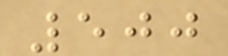500
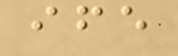ife
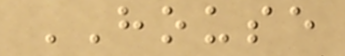HOUSE
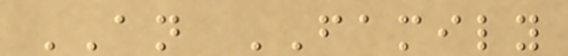AN FAMILY
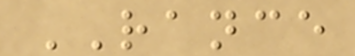RANCE
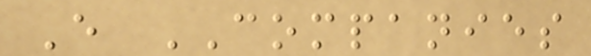E COMPANIES
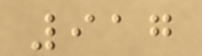917
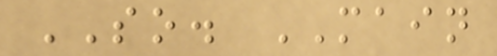SO. MAIN
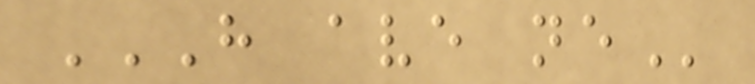H AVE NE
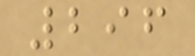296
